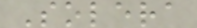Solera
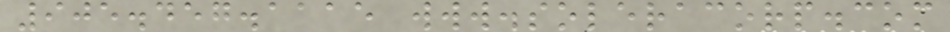905.457.1115 www.soleracorp.com
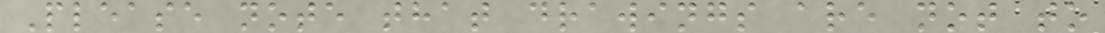Please note that drawings are not to
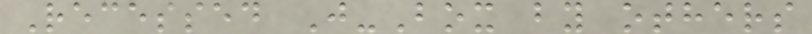Recessed J-Box by others
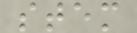stem
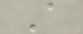A
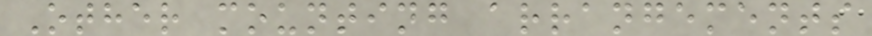Other mounting arrangements
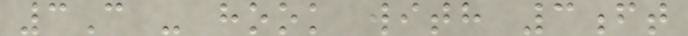3C - hook with 3ft
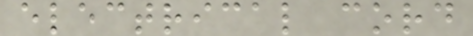electrical cord
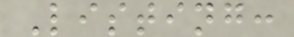Listing:
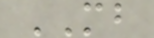MB
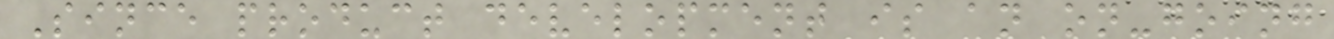Since product development is an on-going
